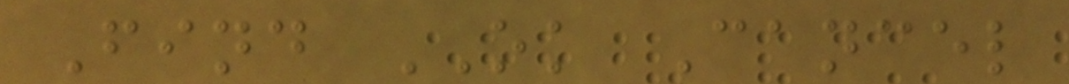Find OK Cancel
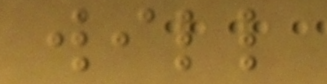will
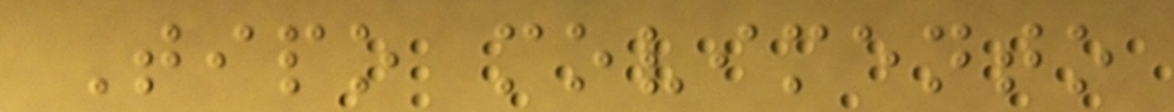Tipo movimento
